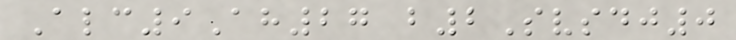Alc9Ah27 b2Svsdj0
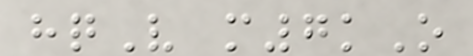hqV m7kO
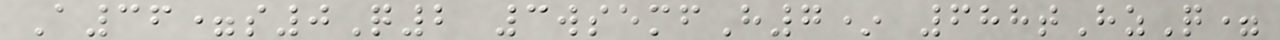A36=s0Q2 3wsemfH7* 688tHzQ=
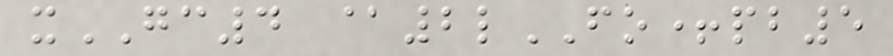xGC4 @2lFO+pb5
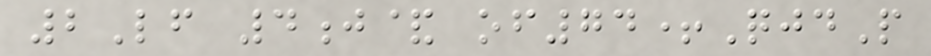2Lf 4j& of74+QjdP
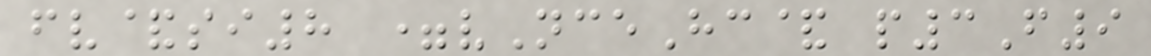fv&si8 =vNceHc& p3F9
